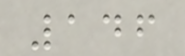146
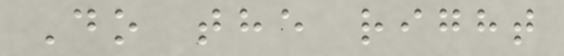Do the right
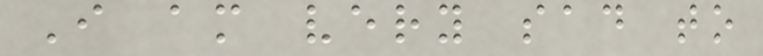I am very sad to
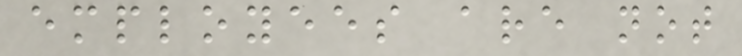employees are not
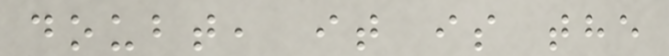doubt, it is the
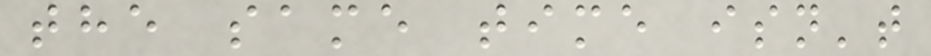the same time isn't
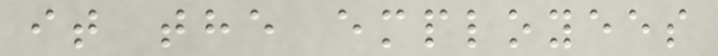it the employees
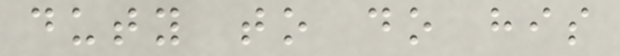duty to do his
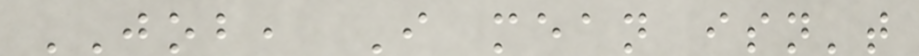JOB, I mean isn't
